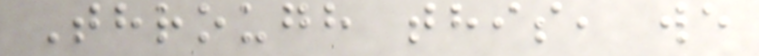Through this, we
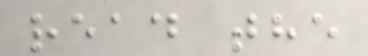read the
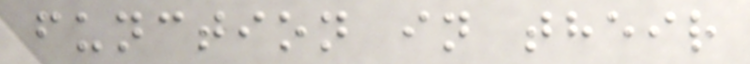function in their
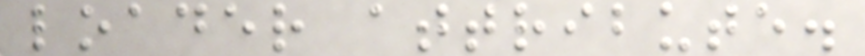loader attribute.
